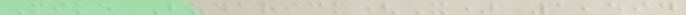Mike Budarick(X) 1,594
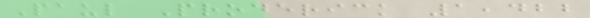Paul Proderick 1,422
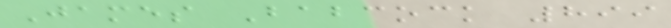James Babcock 899
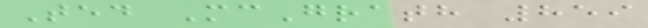Ted McGrath 859
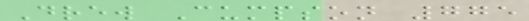Drew Cumpson 775
